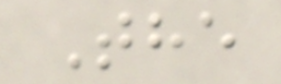The
